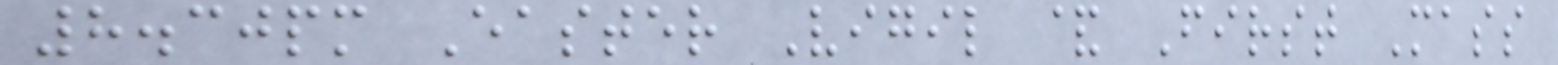8.30pm Easter Vigil & First Mass
